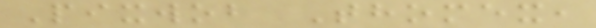Pixwob Thomex,
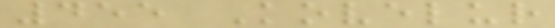455 Kovelur
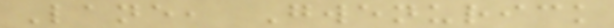Lane, Gwenurick
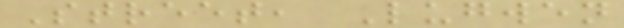Street, Lugwen
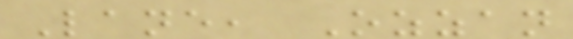Lane, Ozzan
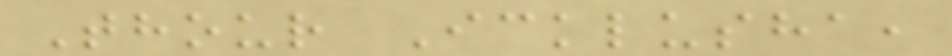Thour Icklusha,
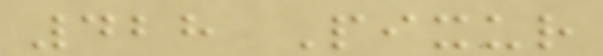428 Pixur
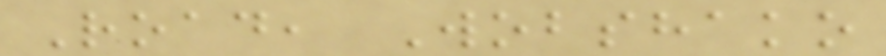Road, Wobshako
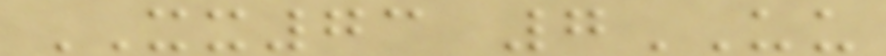XX73 7UU
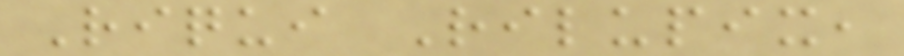Riqui Rilupix,
